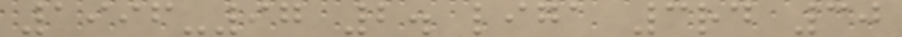1996-97 2. liga 3rd 30
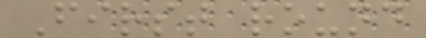First round
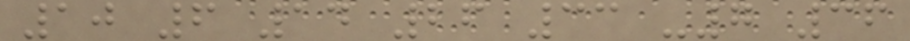10 6 14 26 33 -7 36
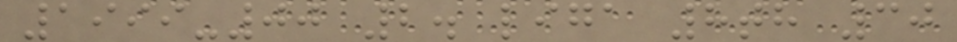1999-00 2. liga 8th 30
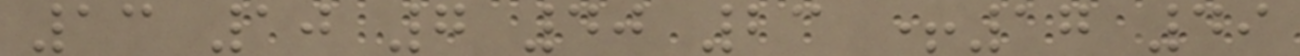13 10 7 40 23 +17 49
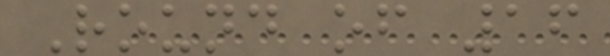Round of 16
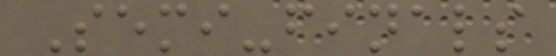Semi-finals
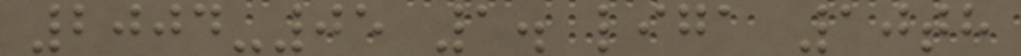2004-05 1. liga 10th
